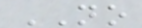NO
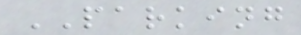PARKING
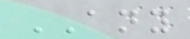ANY
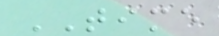TIME
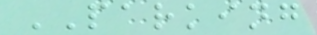PARKING
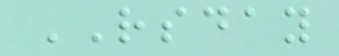RSDAY
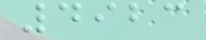4923
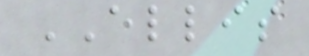ELLIS
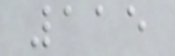115
